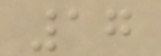17
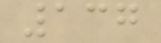137
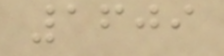1609
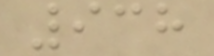938
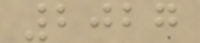2027
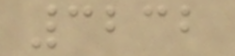3232
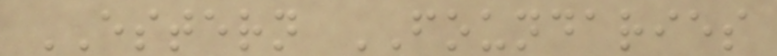ESTERN FOUNDARIES
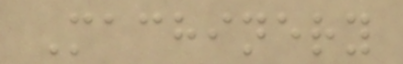Machinery
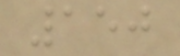150
